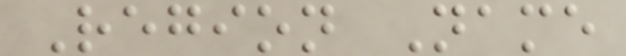Region Name
